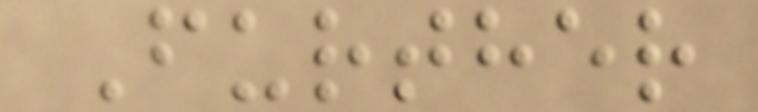Further
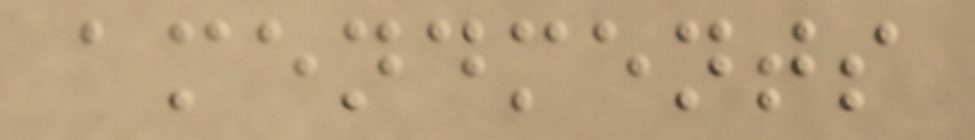amendments
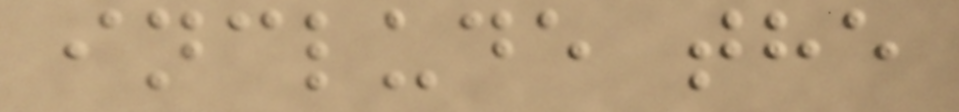include the
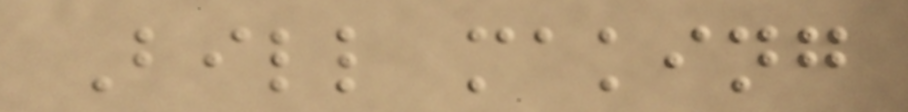Bill making
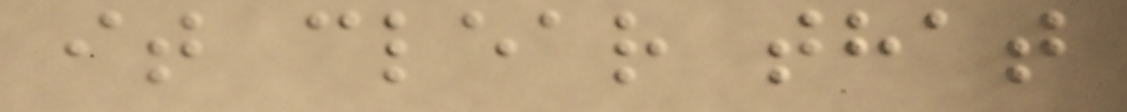it clear that
